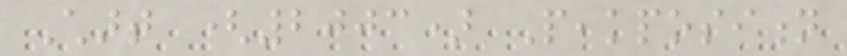Chart (2003) Peakposition
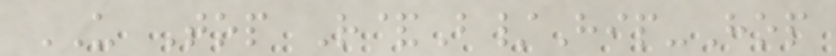US Top R&B/Hip-Hop
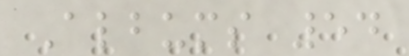Albums 54
